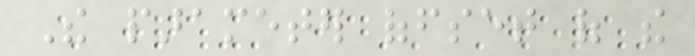The parameter offset of the
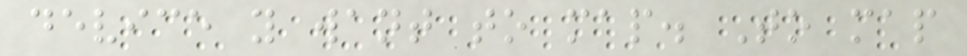device you want to map. To map
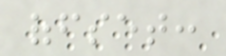offset:
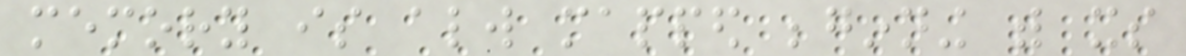memory is always mapped beginning with its
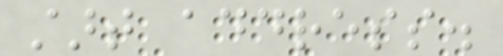start address.
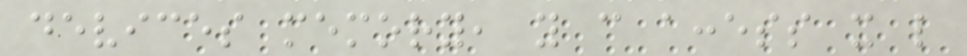devices memory, you can access it like
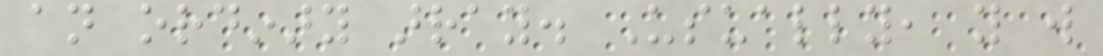an ordinary array. Usually, you will
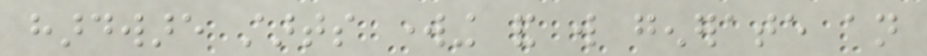hardware starts working and will generate an
